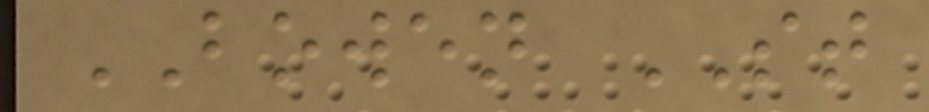BOWEN ST
